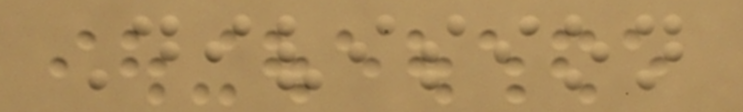Division
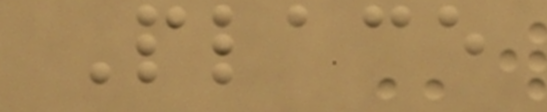Place
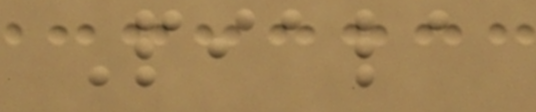Piala
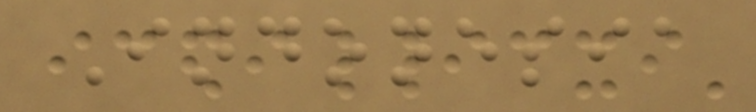Indonesia
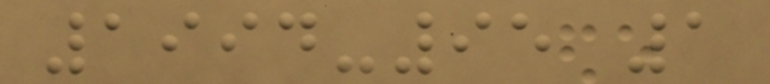1994-95 1
